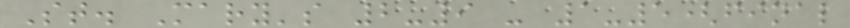St. Mary's 2-9 - 1-5(final
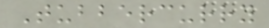Tubbercurry
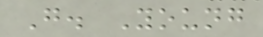G. Young
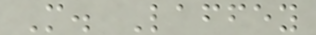M. Laffey
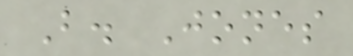B. Jones
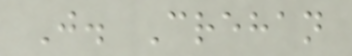J. Crehan
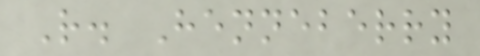R. Henneberry
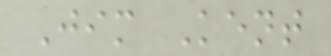Jim Kent
